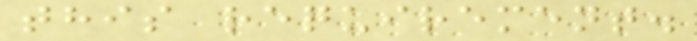this requirement.
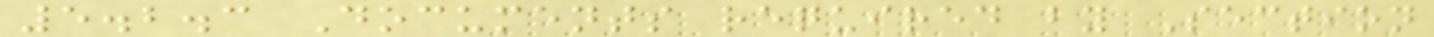5.2.3 Documents required by Section
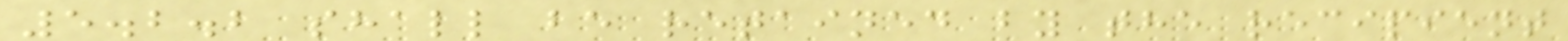5.2.2 shall be retained by the recipient
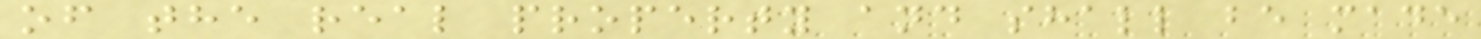of the real property and shall be made
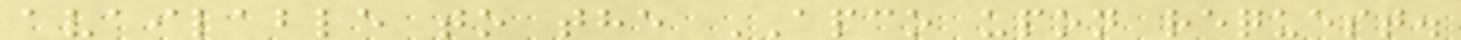available to the APCO upon request.
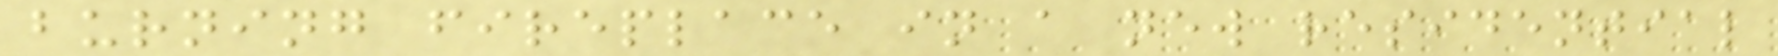burning fireplace in a new residential
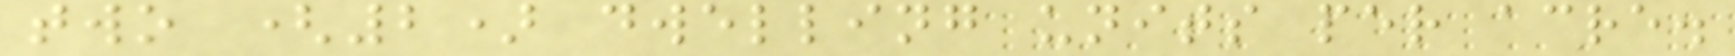two (2) dwelling units per acre.
